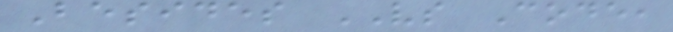Besides VS Code,
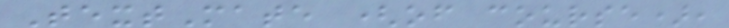TextMate (of course),
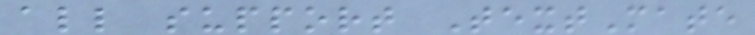all support TextMate
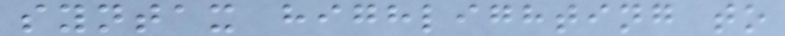syntax highlighting to
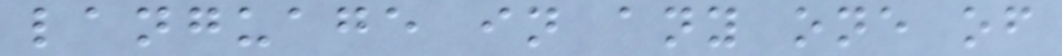language in any one of
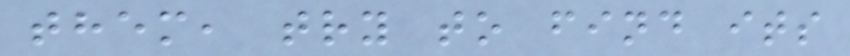them, try to find its
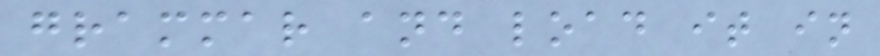grammar and load it in
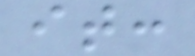it:
